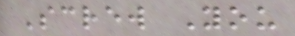Screw You
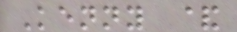Kenny &
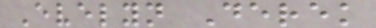Evelyn Derek
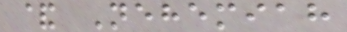& Nehemiah
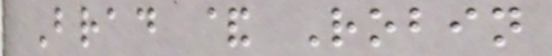Brad & Robin
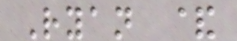Ryan &
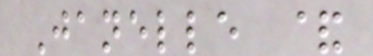Janelle &
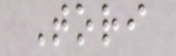Tori
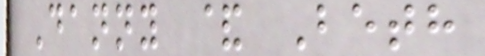Danny & Beth
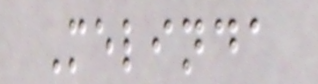Melinda
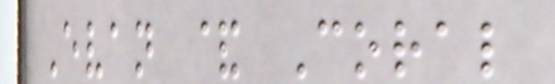Evan & Coral
